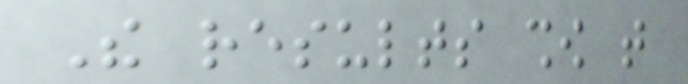The results show that
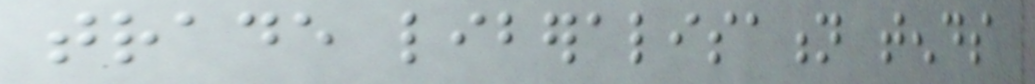trade liberalisation tends
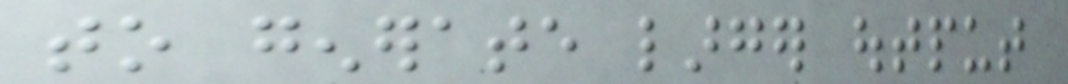to generate larger output
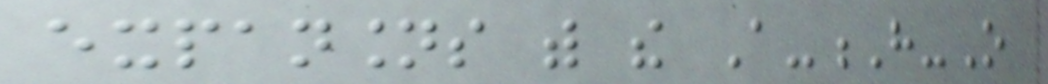expansions with the A-H-O
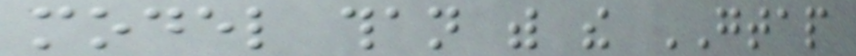model than with the GTAP
